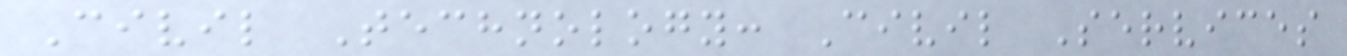Civil Technology: Civil Services
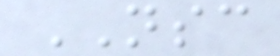NSC
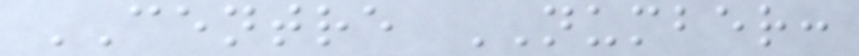CENTRE NUMBER:
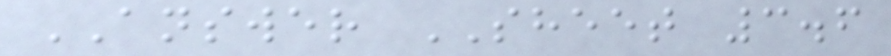ANSWER SHEET 3.6
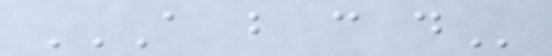A B C D
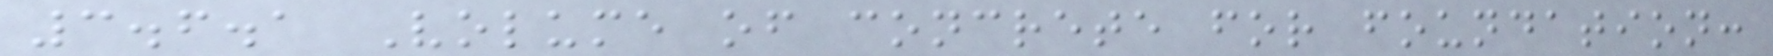3.6.1 Volume of concrete for foundation:
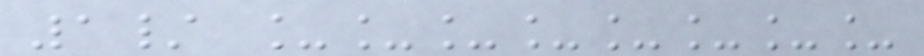1/ ________
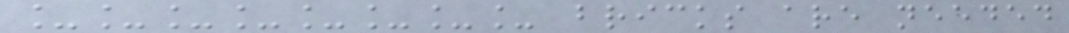________ bricks are needed
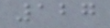127
